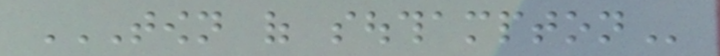TOWN OF SOUTHAMPTON
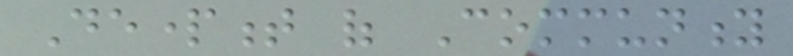Department of Community
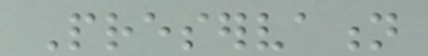Preservation
